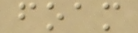foam
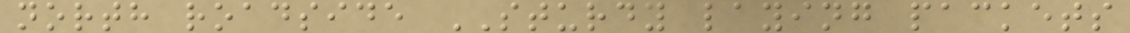north roadside STURDY laying packets
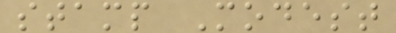stamp Modest
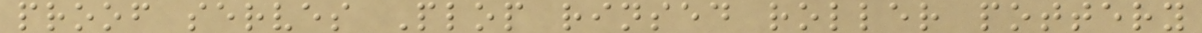proof serves Plop rinsed roller pottery
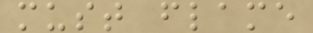must flame
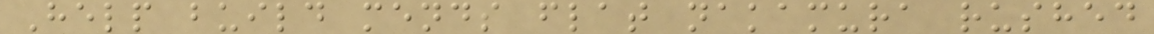Help build mends flat nakamura rushed
